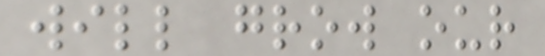will grow our
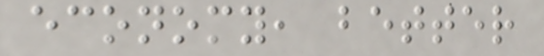economy, better
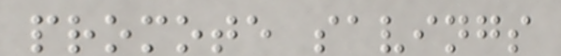promote savings
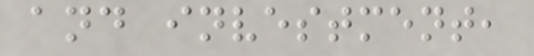and investment,
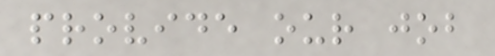provide our job
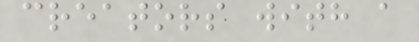creators with a
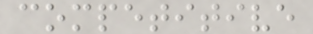competitive
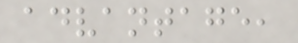advantage,
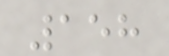158
